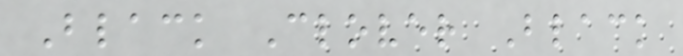Black Clover Black
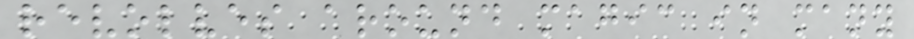revolves around magic in many
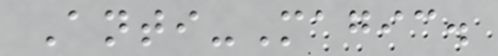Anti-Magic.
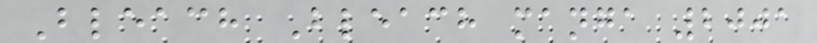Bleach Bleach manga 2001
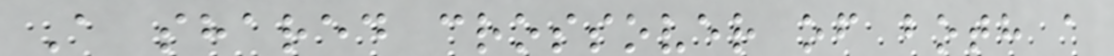A shared crossover of both a
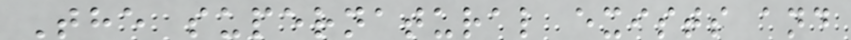The supernatural exists and
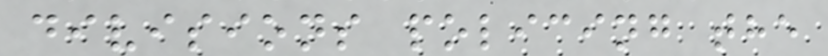divisions policing the
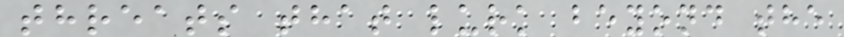threats that lurk beyond the
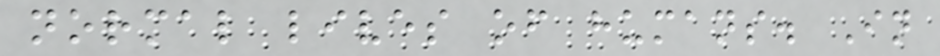normal lives of humans. In
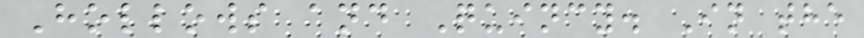Hollows and Quincy. In the
